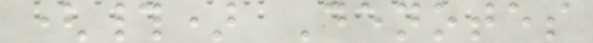(#) Denotes
